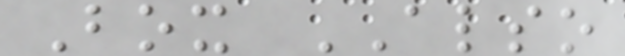Box ALSO
